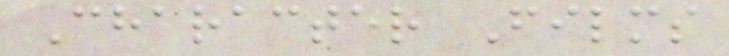Character Films
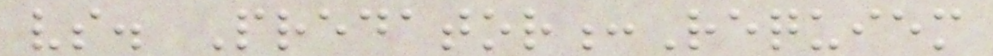vs. Predator:Requiem
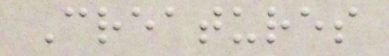Creatures
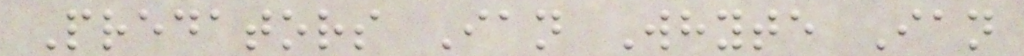Predators Ian Whyte Ian
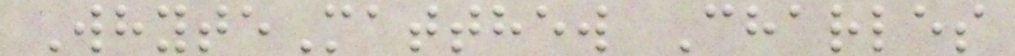WhyteMatthew Charles
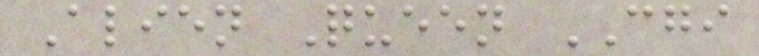Alien Queen CGI
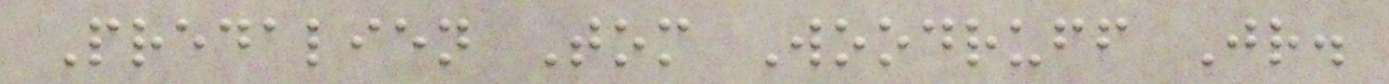Predalien Tom Woodruff Jr.
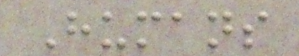Humans
